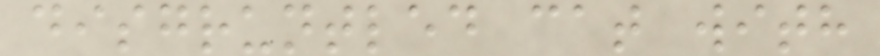disgruntled cat with
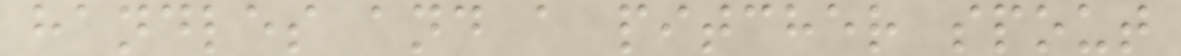handles and a pitcher spout
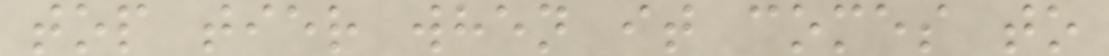top tier when it comes to
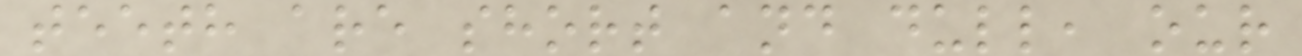teeth are short and dull, our
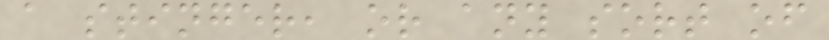a stinger, or any sort of
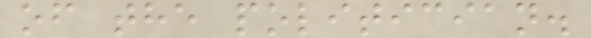of the politician.
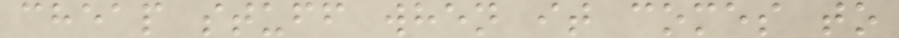cheap stuff when it comes to
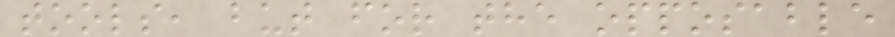tools, but for the opposable
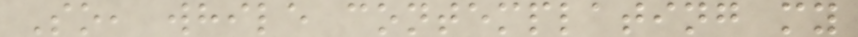So, while contemplating my
